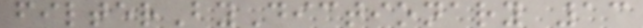filterByDictionary 13
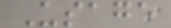Usage
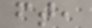ft,
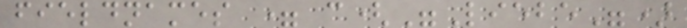fieldnames = c("Liebe")
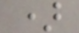)
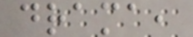drama,
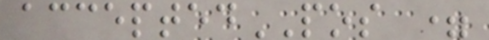acceptedPOS =
